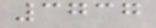3737
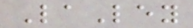LaLey
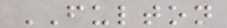FULTON
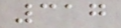317
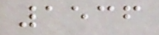1536
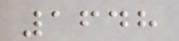1648
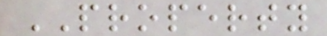PROPERTY
